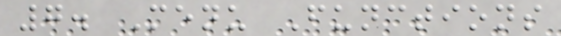7. Menu Functions
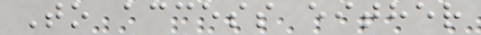To access either
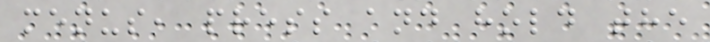menus, press and hold the
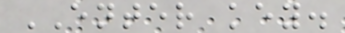ENTER key.
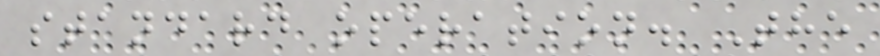standard operation. The
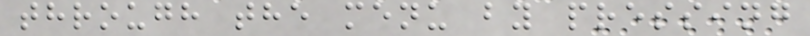through the menu by pressing
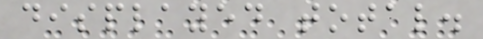displayed total.
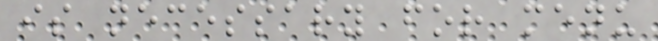is necessary for menu
